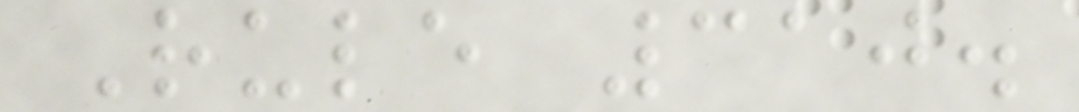Rule 310.
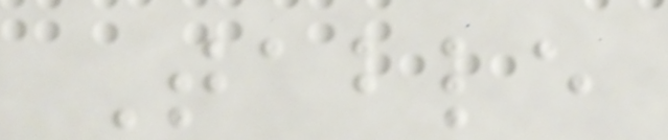Table
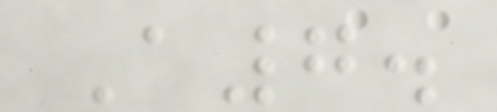A7.
